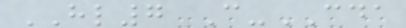HL7 C-CDA
